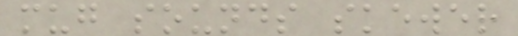mug sounds skewer
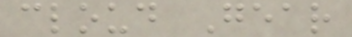cloud Gear
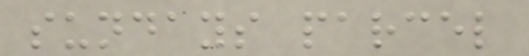sundays parcel
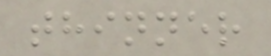thinner
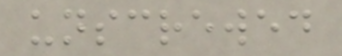unscrewed
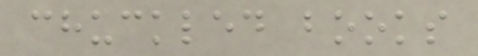chuckled books
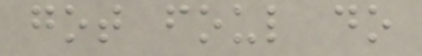got foul do
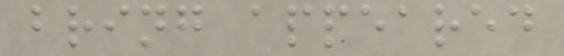bring appeared
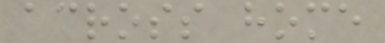across home
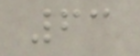63
